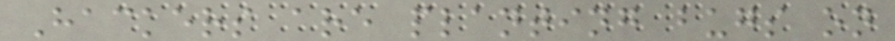Hackers are planting bugs on
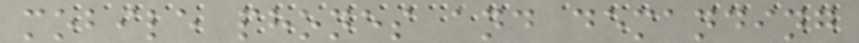mobile phones and demanding
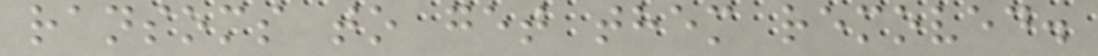ransoms to get them removed.
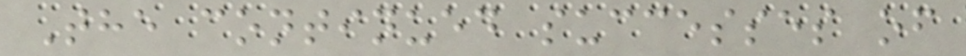The continued successes of
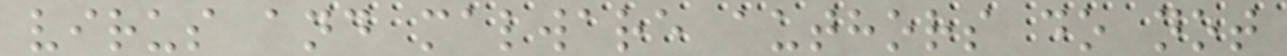virus and malware authors do not
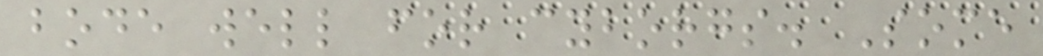bode well for cyborgs. Some
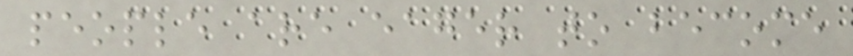people are eager to become
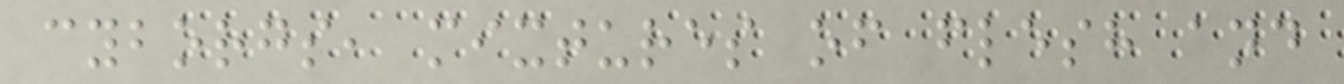cyborgs, mixtures of flesh and
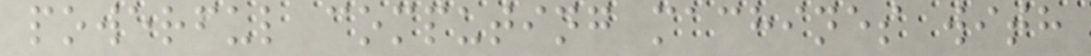powerful computing machines with
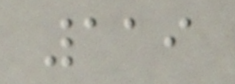119
